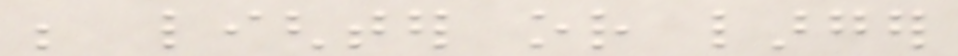be lighter or larger
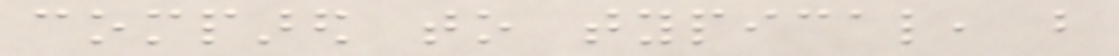compared to typical, but
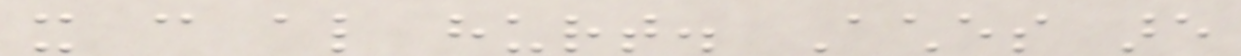it can also hurt. Aches are
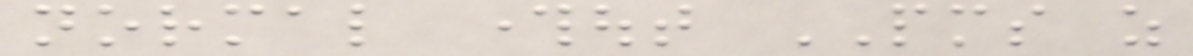normal throughout PMS as
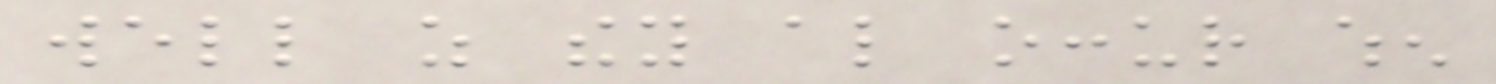well as they also occur when
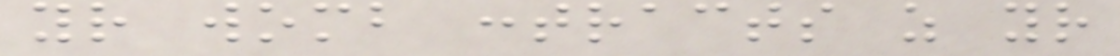your womb contracts as your
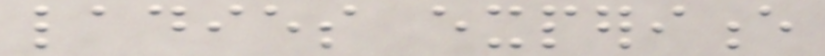ladies experience
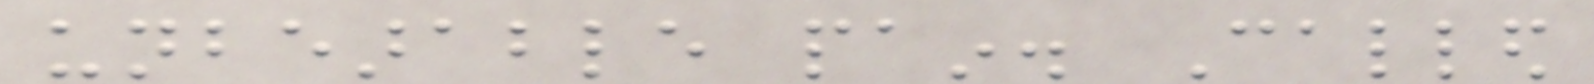unbearable pain. Called
